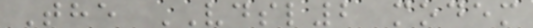The VDSL2 modem
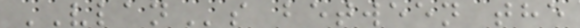VLANs between the
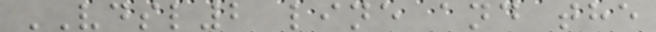VDSL2 line and the
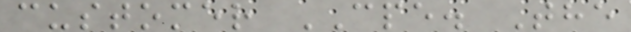customer CPE. The
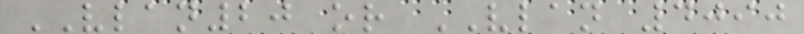VLAN20 or VLAN 4090
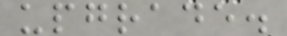upgrade.
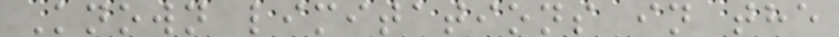Known limitations in the
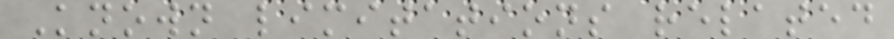Known limitations related
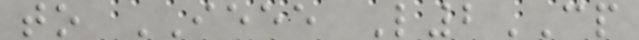to IEEE L2CP
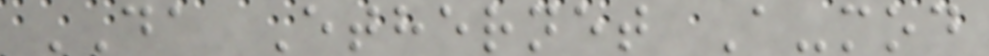DA Ethernet A-mod
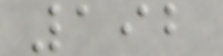192
